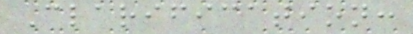Clarification:
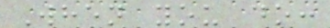When you do:
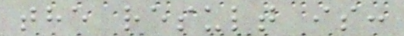the result is:
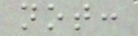not:
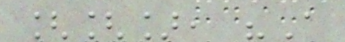[[], "A
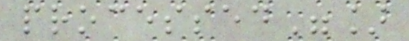processed"]
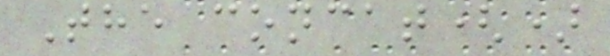The concat()
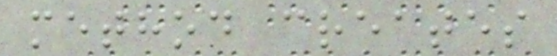method creates
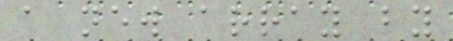a new array by
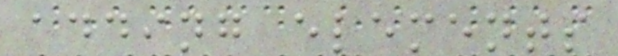adding elements
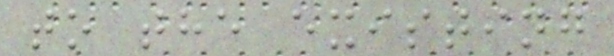to the existing
